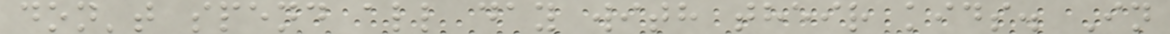don't spend all day with their kids. In
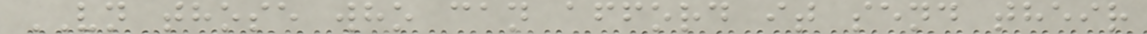VN those who can afford it send their
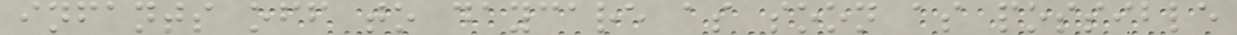infants off to daycare as soon as possible
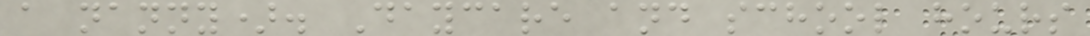a nanny). Daycare and school hours
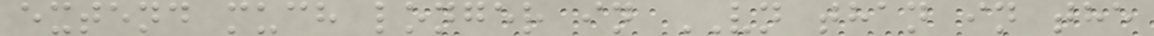extend much longer in VN than in the
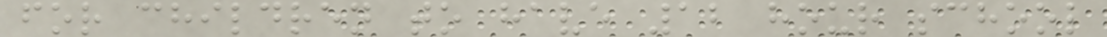for children to have 12 hour school
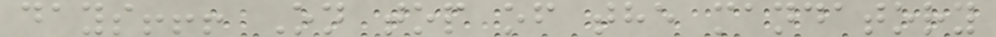days!!! On top of the mandatory
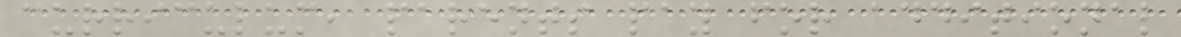curriculum, parents pay for additional
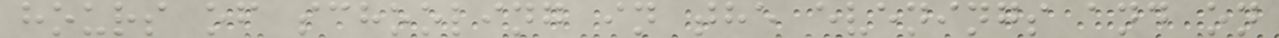hours of schooling in the evenings and on
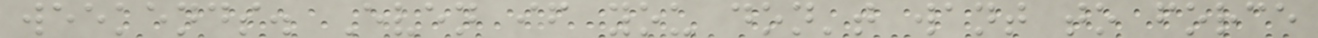weekends. Even if you don't want to force
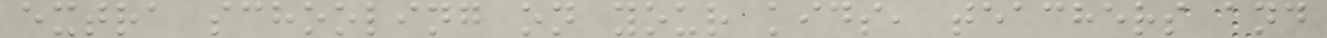extra schooling on your kids, teachers and
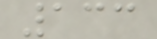133
